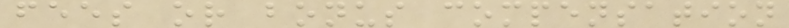fees or bonus compensation
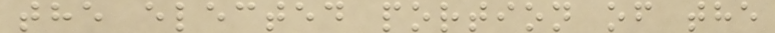the elected portion of the
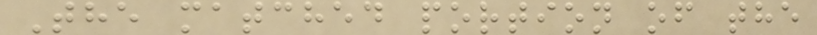The matched portion of the
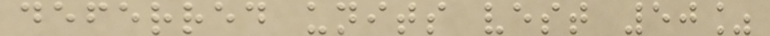deferred units vest 50%
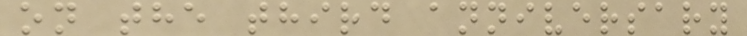on the third anniversary
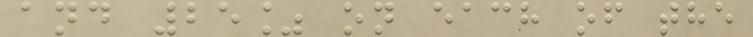and 25% on each of the
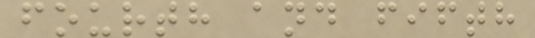fourth and fifth
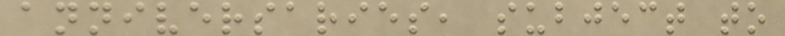anniversaries, subject to
